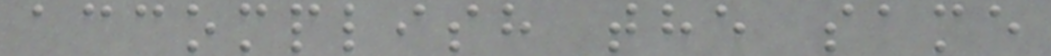accomplish the same
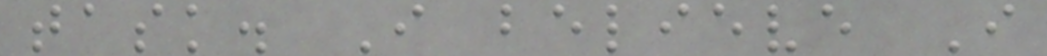task. I believe I
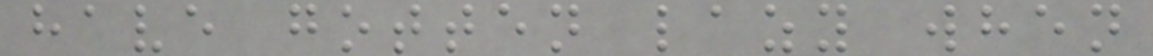have gotten lazy when
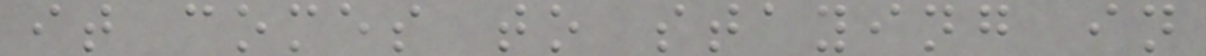it comes to staying in
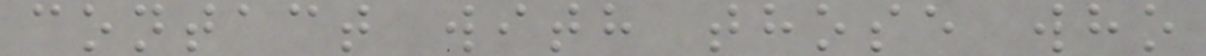contact with those who
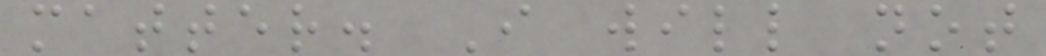matter. I will not
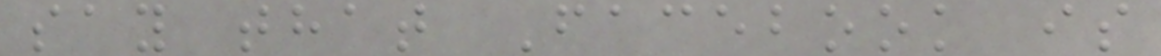say that Facebook is
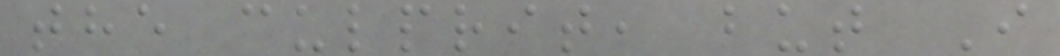the culprit, but I
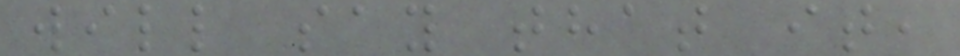will say that it,
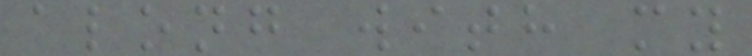along with my
